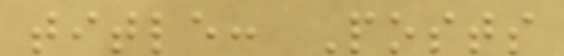title: Posts
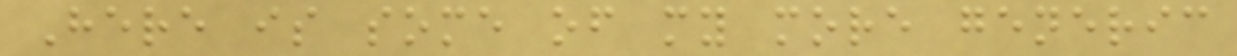Here is some of my more generic
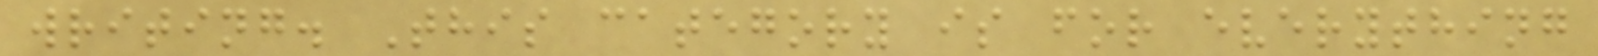writing. This category is for everything
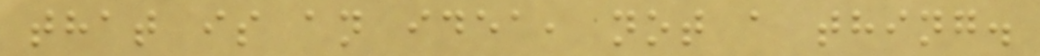that is an idea, not a thing.
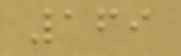169
